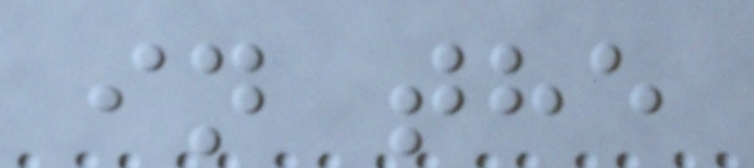in the
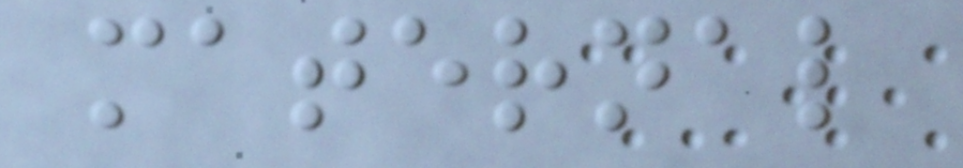maternal
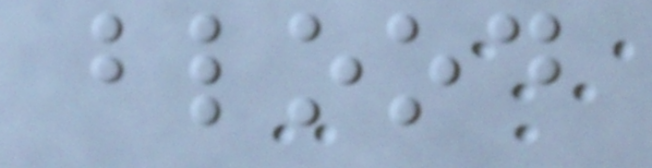blood
